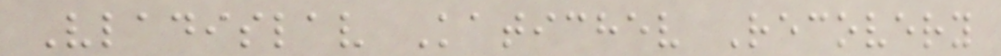Vladislav Katichev Recovery
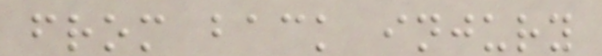from back injury
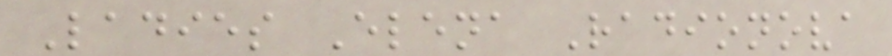Ladies Elena Radionova
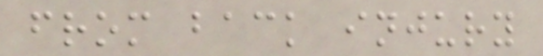from back injury
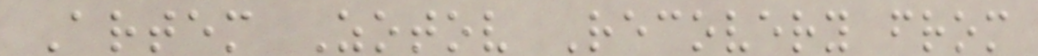Artem Zotov Recovery from
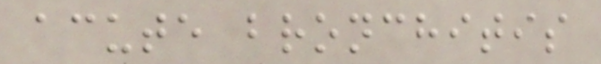acute bronchitis
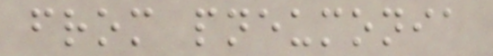from pneumonia
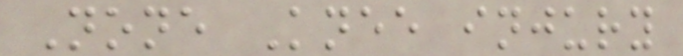None Knee injury
